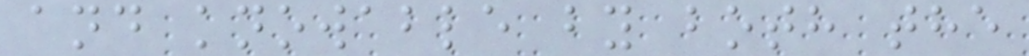and knowable by both the
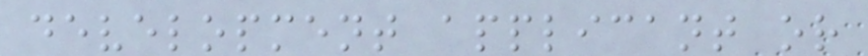development applicant or
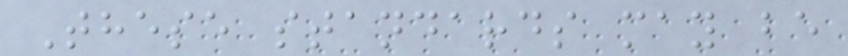These standards may be
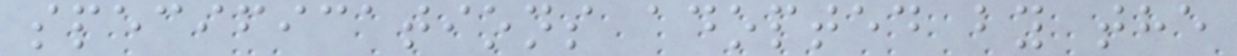specifications adopted by the
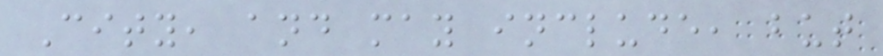City, and may include, but
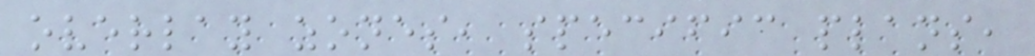overlay zones, specific plans,
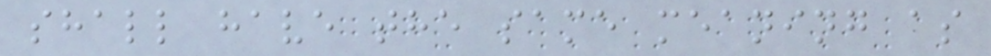shall have the same meaning as
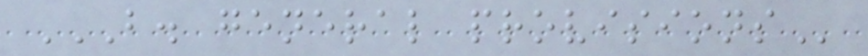B. GENERAL PROVISIONS
